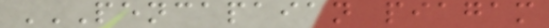PENCAPAIAN PIAGAM
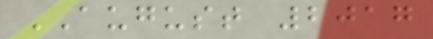AUGUST 2017
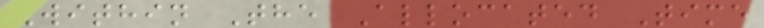Within The Allocated Time
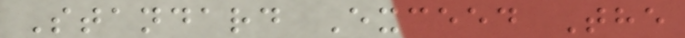Standard Exceed The
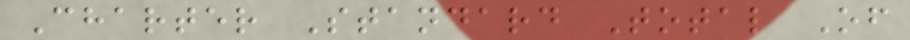Charter Standard Total Of
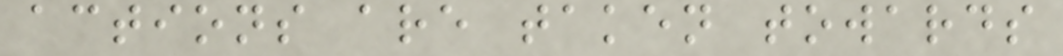actions are taken towards
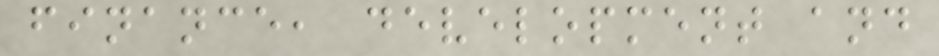finance, development and
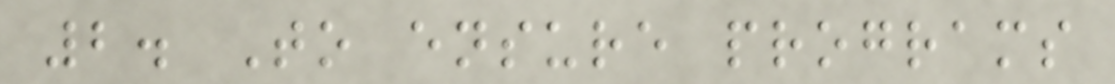2. To ensure programs
